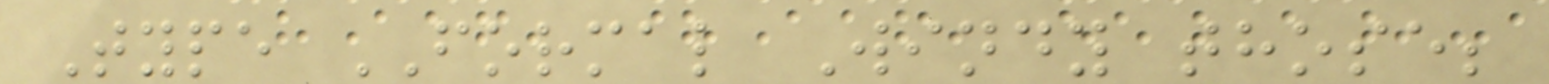Type FORMAL Windy those;
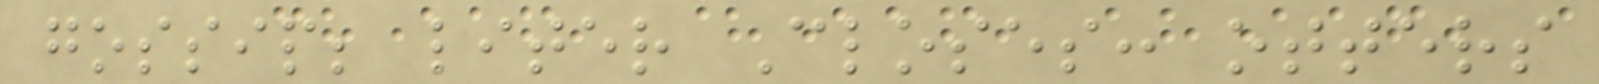gossip; liter Closes: otters
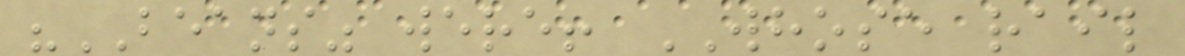"BEANS" were! WHOSE rail
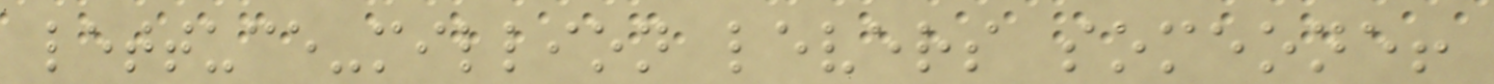lettuce-million levers someone!
